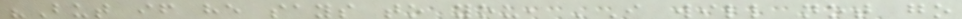"But if he says to you, 'I will not go
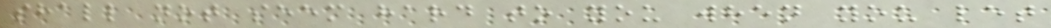shall not seem hard to you when you let
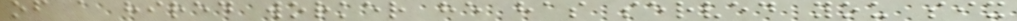of a hired worker he has served you six
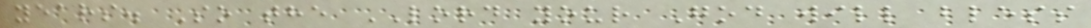years. So the LORD your God will bless
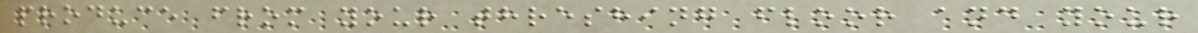produce from your threshing floor and your
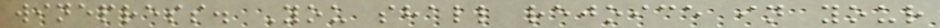winepress. You shall rejoice in your
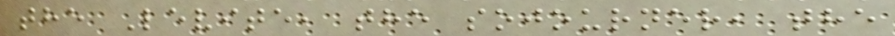the Levite, the sojourner, the
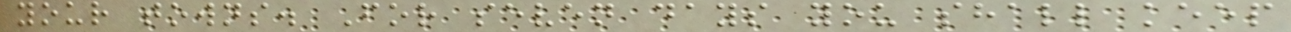your towns. For seven days you shall keep
